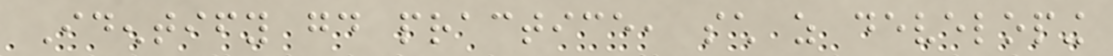Identify good practice, such as developing
